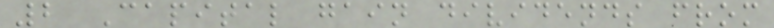2 Capital gain dividends from
